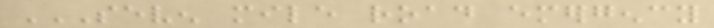SEVEN MILE ROAD EMERGENCY
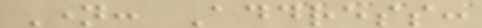Name: Address:
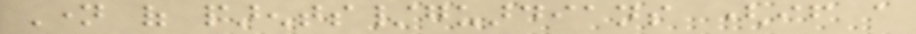Name of parents/guardians (if a
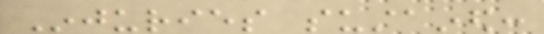Injuries sustained:
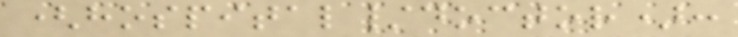(hospital/doctor):
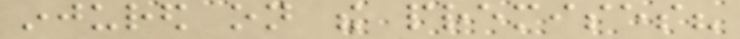injured on the premises?
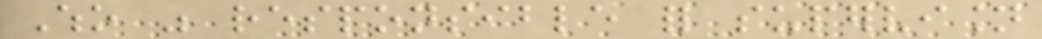Who was responsible for supervision
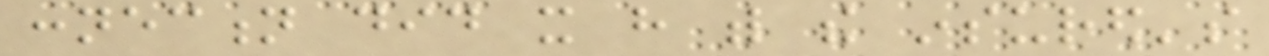connection did it have with the insured's
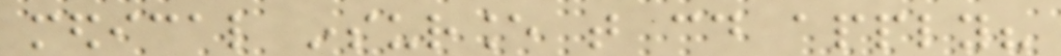medical insurance that could apply?
